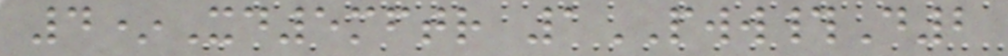4*Xd5mftr 1PWW#D2
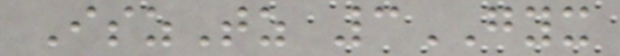IszTz 3GYX
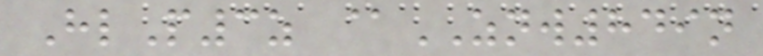HlP3z @ZNW849n
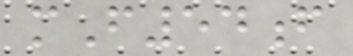mF54f
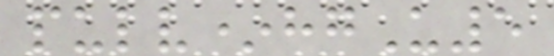pulv*hgU5
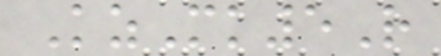KzMk5R
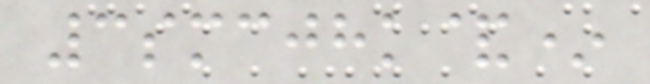3smcjhk&*
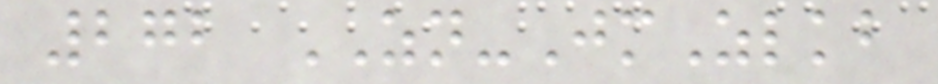272 ZN-JmZlkb
